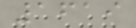1619
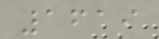1619
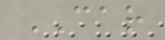CAR
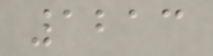1213
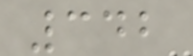342
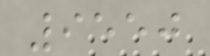9550
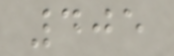405
